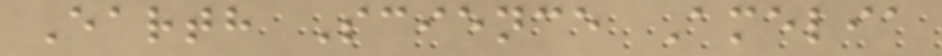Earth Science Amelia
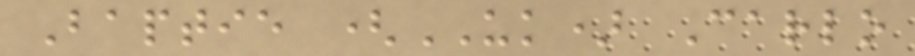Baptie (UK) Carlo
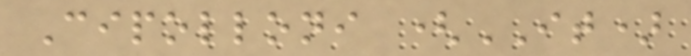Cipolloni (IT)
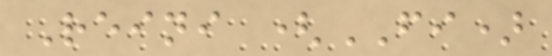Reini (FI)
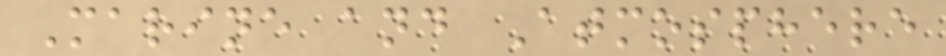Marine and Atmosphere
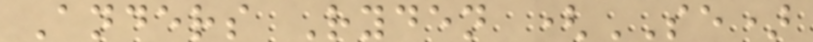Anders Ryden (SE)
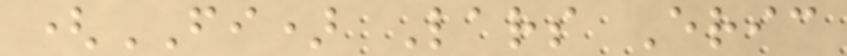(FI) Lars Eric
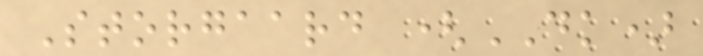Storgaard (DK)
